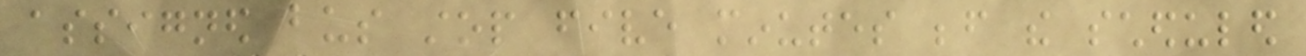assigned bus stop five minutes before the scheduled
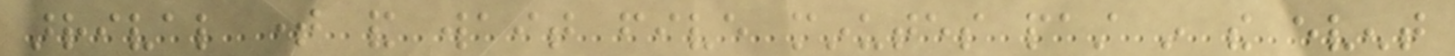arrival time and wait five minutes past in the event
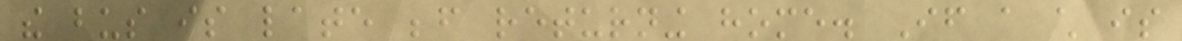the bus is late before returning home. If a child is
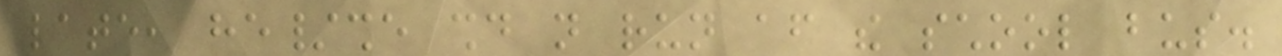late, he/she should not run after the school bus.
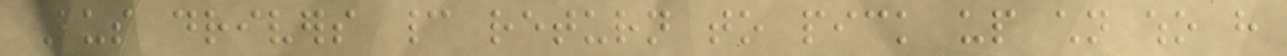Bus drivers cannot return to pick up children who have
